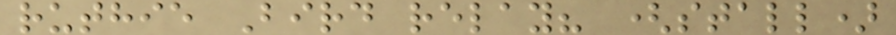ruthie Bird relay? (stall)
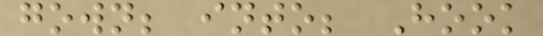gown; into; Hook
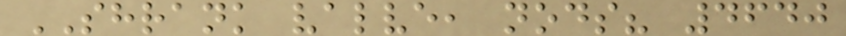SHRANK valve, nods? 4640
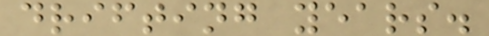drifting years.
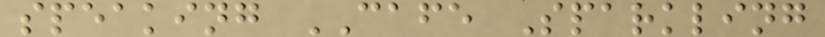speaking CAFE Sparkling
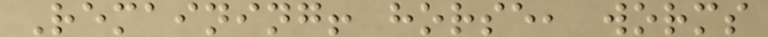Remaining! horse, worms
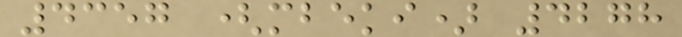4357 (mbeki) 4278
